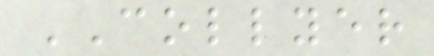COLLYER
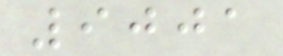9001
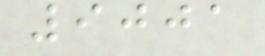9001
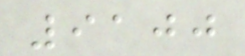9100
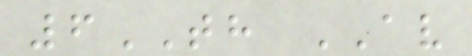6TH AV
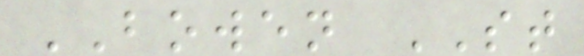BOWEN ST
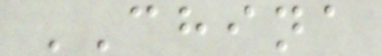CHINA
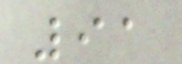91
